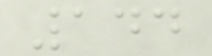144
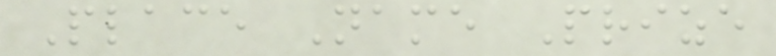Place Name Prize
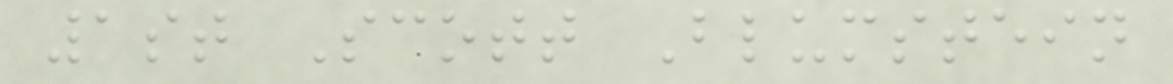1st Scott Blumstein
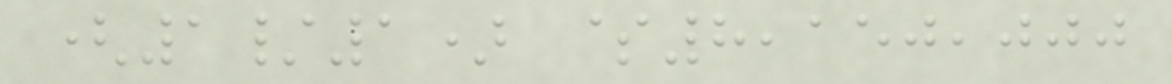(1/1) $8,150,000
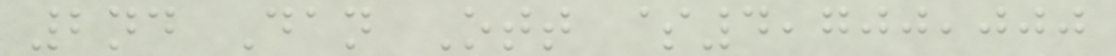2nd Dan Ott $4,700,000
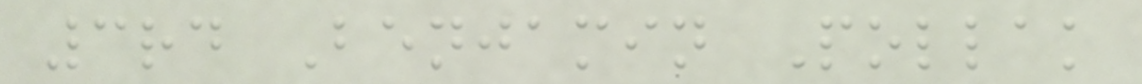3rd Benjamin Pollak
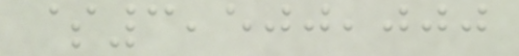$3,500,000
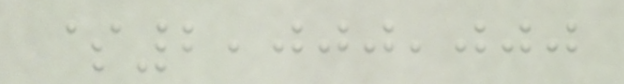$2,000,000
